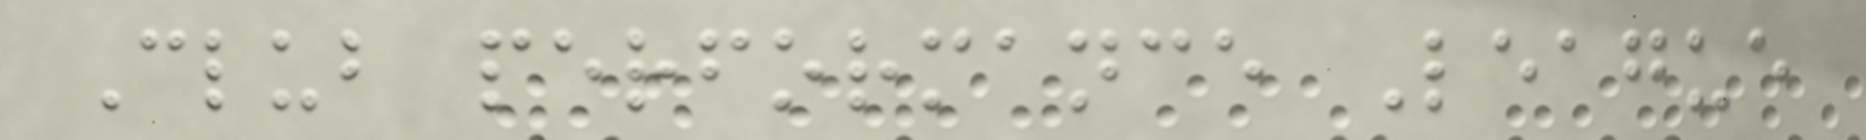Club performance League
